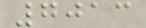7013
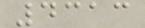4313
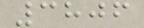3806
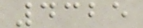4325
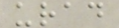urad
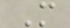M
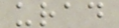urad
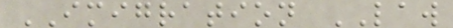IMIGRATION LAW
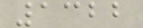1322
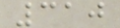310
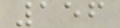156
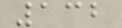132
